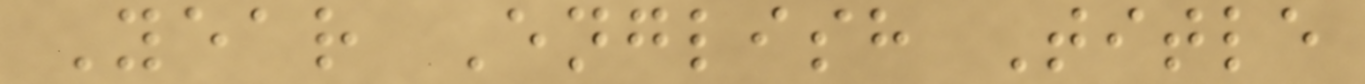Year English Title
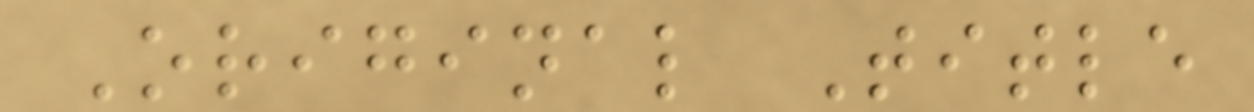Original Title
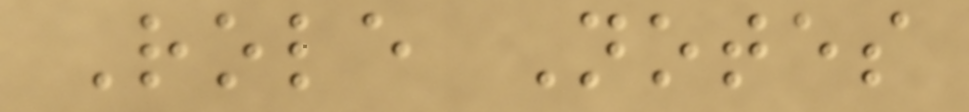Role Notes
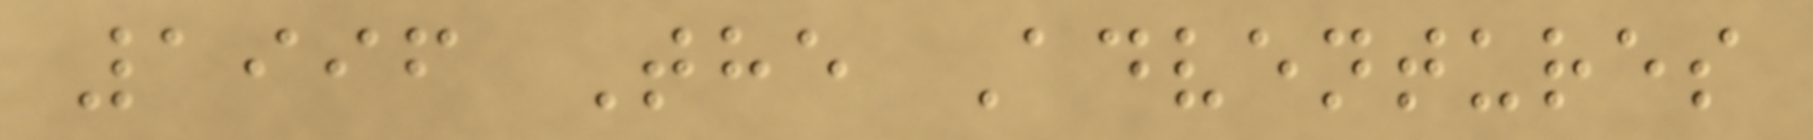1996 The Adventures
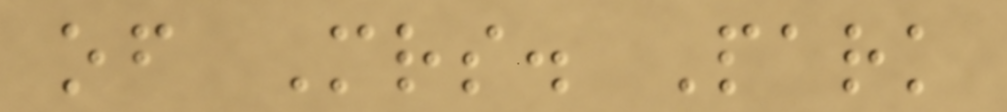of Mrs. Park
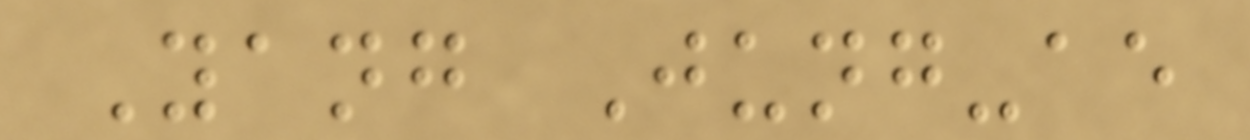Yang Jung-ae
